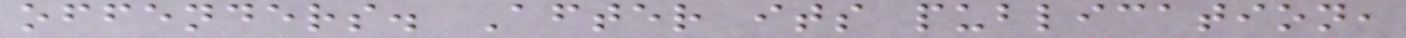offenders. After its publication,
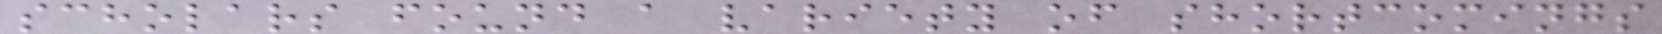scholars found a variety of shortcomings
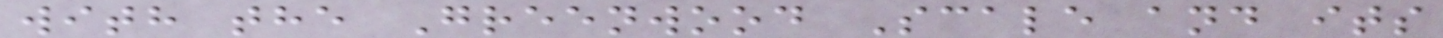with the Greenwood Scale and its
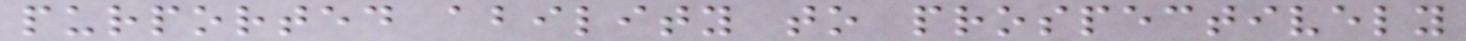purported ability to prospectively
